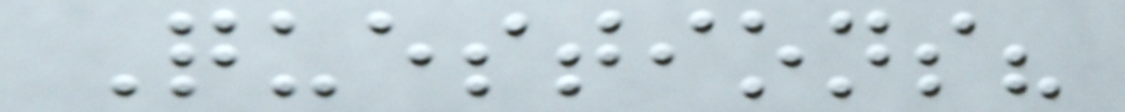Questions?
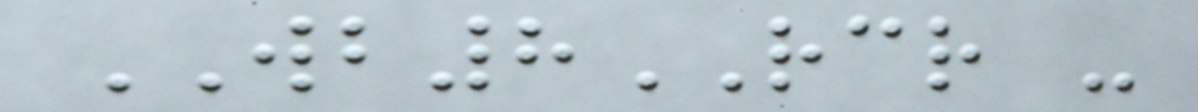WB8RCR -
